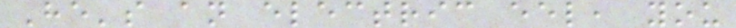He's an electric eel, you
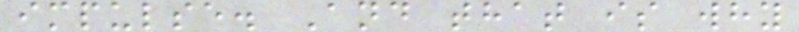impulse. And that is why
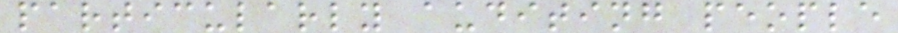particularly auditing people
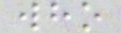who
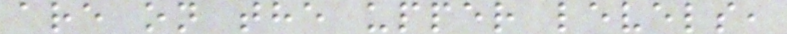are on the upper levels,
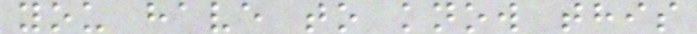you have to know this
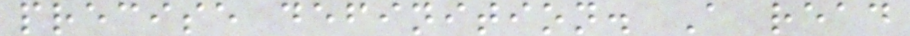precise definition. A read
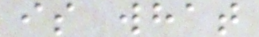is what
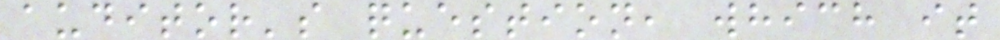auditor's question, which it
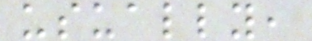usually,
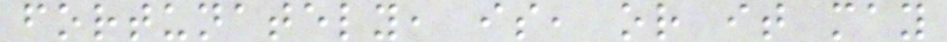fortunately, is, or it may
